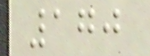170
